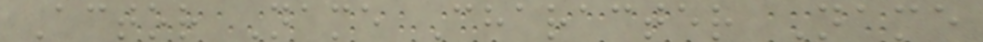Actor Name Character Name
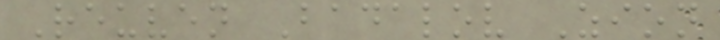Reuven Badalov Zion
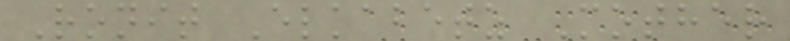Ronit Elkabetz Mother
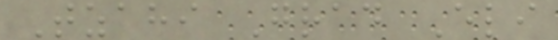Tzahi Grad Eli
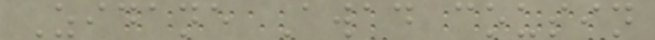Zidane Awad cousin
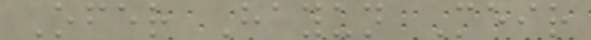Ofer Hayun Meir
